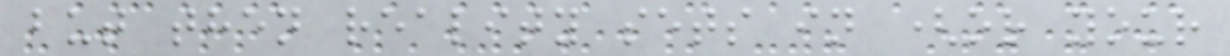but then reality sets in (or your
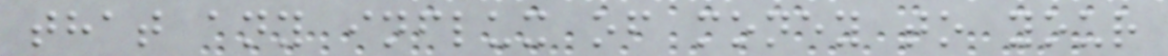that any influx of money to your
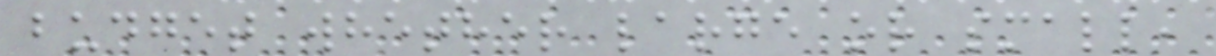budget whether large or small,
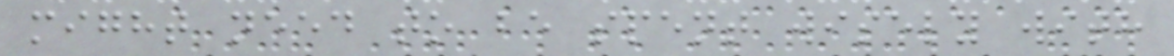might need to be spent wisely with
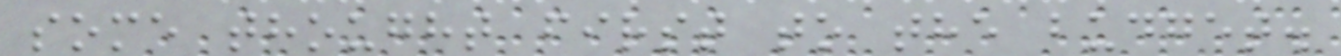some thought first to the budget.
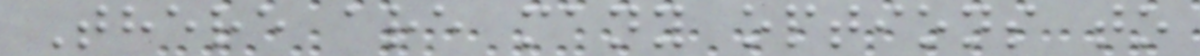There are many options to
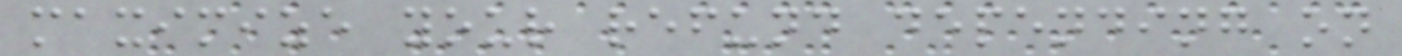maximize your refund depending on
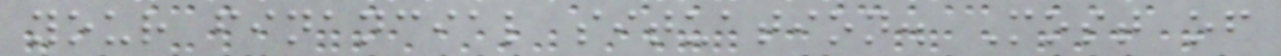your financial situation. Most of
